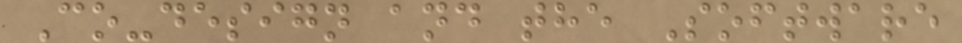Co-design and the Software
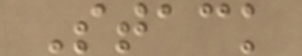Stack
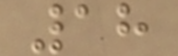18
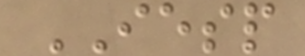IESP
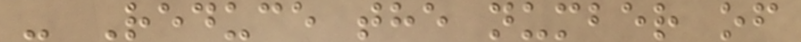- Reduce the number of
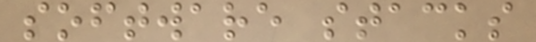software stacks
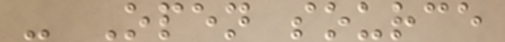- Open source
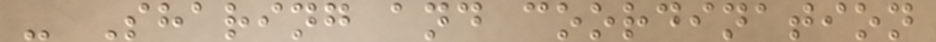- Sharing and coordination
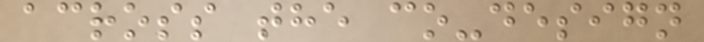across the co-design
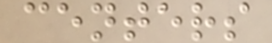centers
